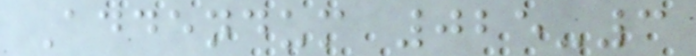Addendum 025-3
